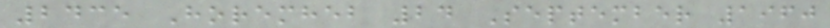2435 Horemheb 24 September 1960
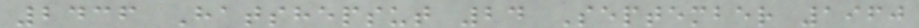2436 Hatshepsut 24 September 1960
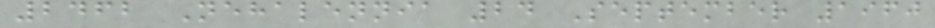2462 Nehalennia 24 September 1960
